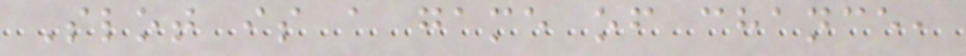Slot is a game of chance,
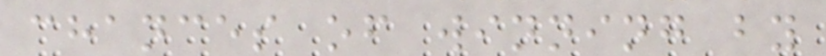chances of winning by
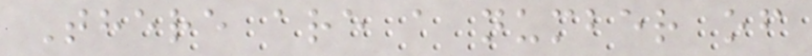There are a number of
